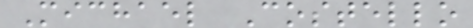Michael Costello
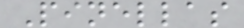Pinellas
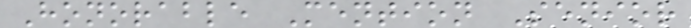Honorable Mention Senior
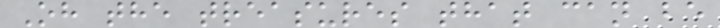Oh the treasures that can be
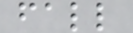fall
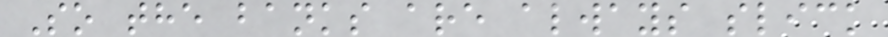So the banks are always slick
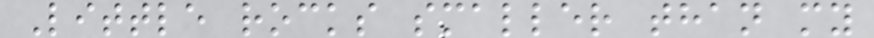Little rocks smaller than my
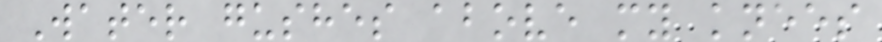Water gushes above my knees
